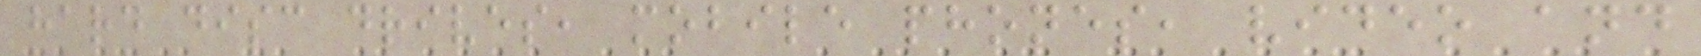hard disc drives, mobile phones, video and
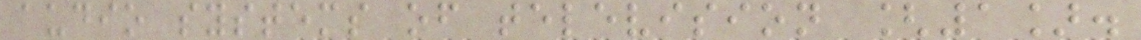audio systems of television [1].
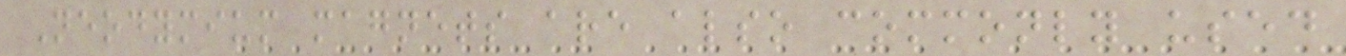Neodymium magnets are also commonly used
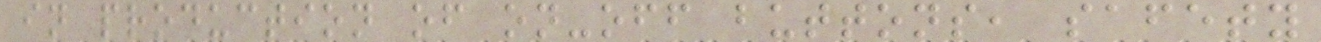in production of on-off buttons, safety
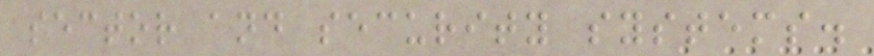sector and security systems.
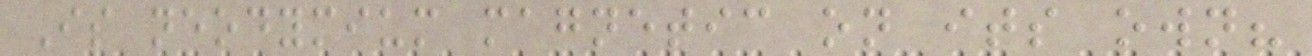Is neodymium magnetic on its own?
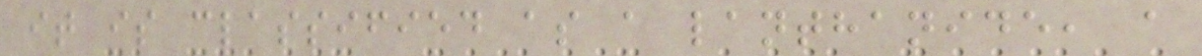it is classified as a lanthanide, a
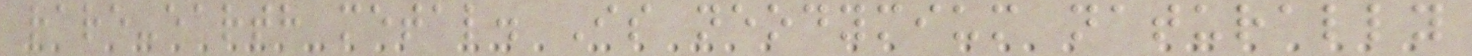rare-earth metal. Is neodymium naturally
